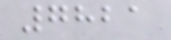7821
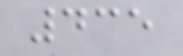435
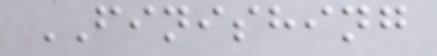FINISHING
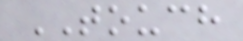TOUCH
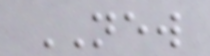NEW
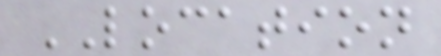LOCATION
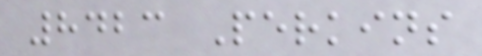8423 Perkins
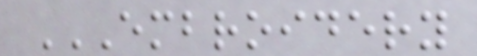EMBROIDERY
